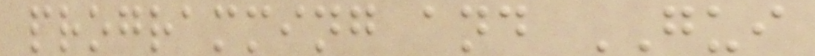programming and GUI
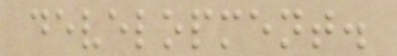development.
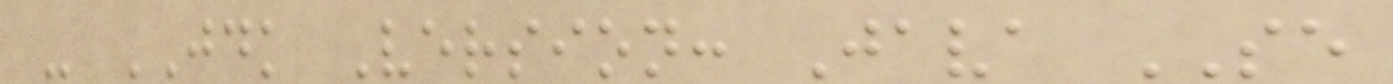- JDK Version: Java SE
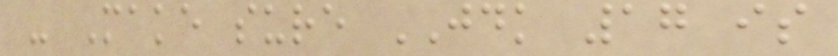- Make sure JDK 17 is
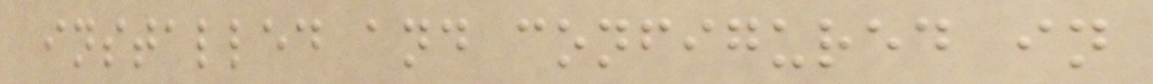installed and configured in
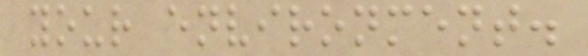your environment.
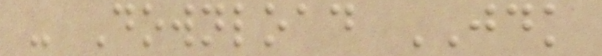- Download JDK
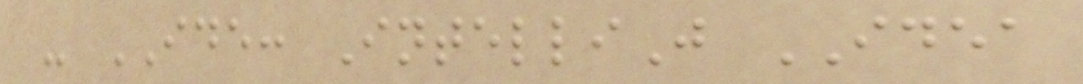- IDE: IntelliJ IDEA
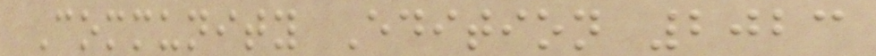Community Edition 2023
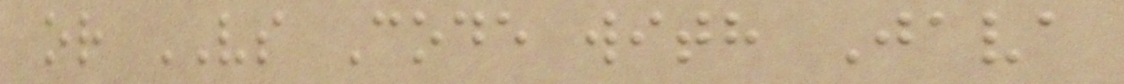or VS Code with Java
